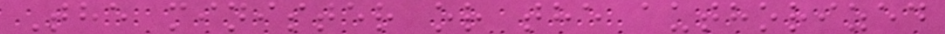The minister or the authorized
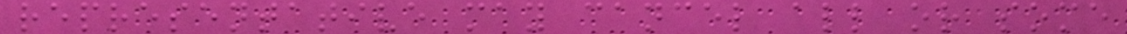representative may cancel all or some
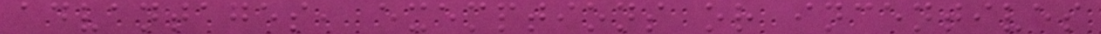advantages, exemptions or incentives
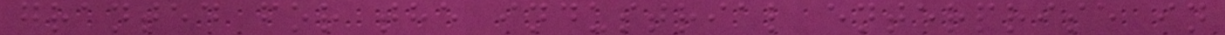granted for the industrial enterprise in
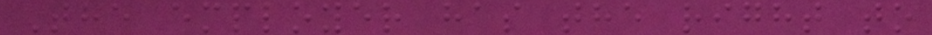The employer has the right to
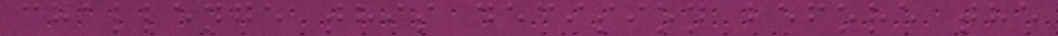challenge this decision before the
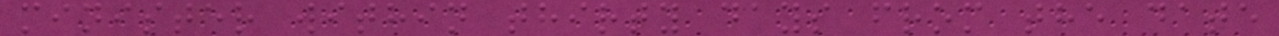minister within thirty days from the date
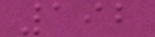192
